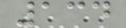134
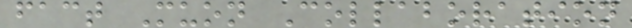fact Muon Collaboration
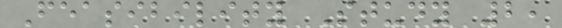Feasibility Study 2,
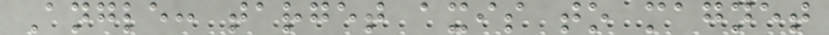Angle: target axis to magnet
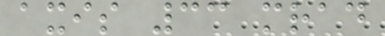axis 33 mrad
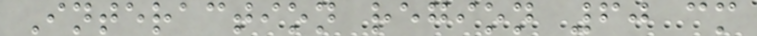Interaction region 60 cm
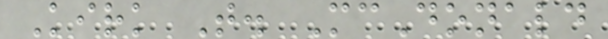Kirk T. McDonald
